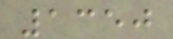1350
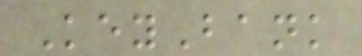KeyBank
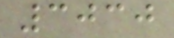3030
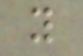y
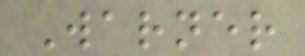Warner
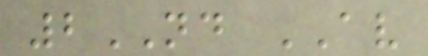2ND AV
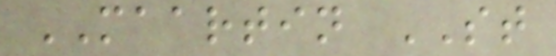MAARTIN ST
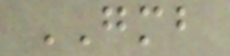GMB
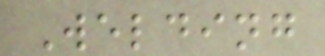Welding
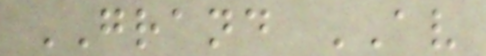GRAND AV
